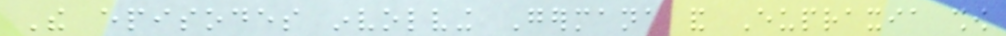The episodes involving Germana and Eupraxia show
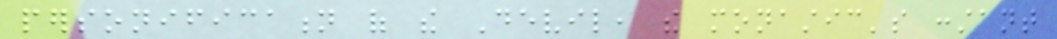personification of the Devil, the monastic's constant
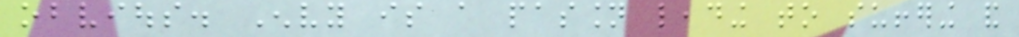obvious. Envy is a passion leading to suffering and
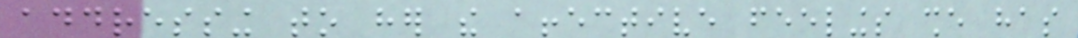addressing to her the affective feelings she has
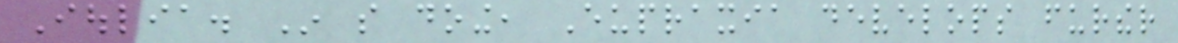Ioulia. In so doing, Eupraxia develops further
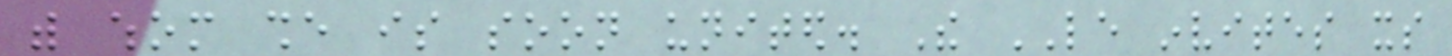with whom she is soon united. The LE invites its
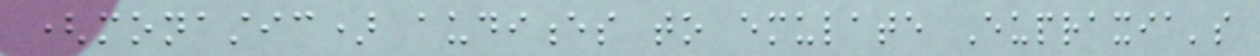(monastic) audiences to emulate Eupraxia's
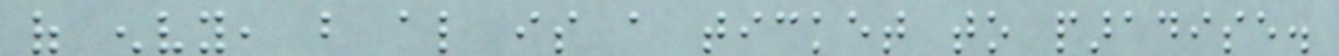of envy, but also is a ticket to paradise.
